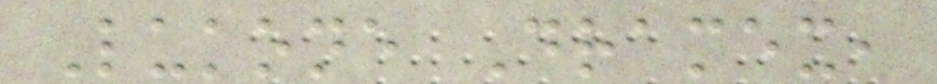Lukone Dramex,
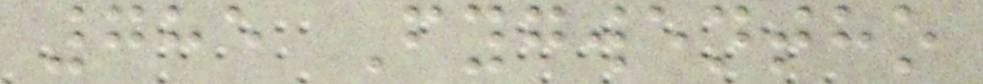785 Fygwentho
